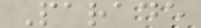Parade
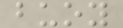buoy
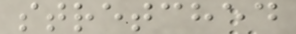stretched
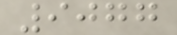9077
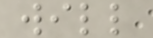will
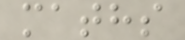maths
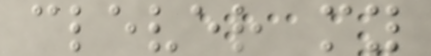clever my
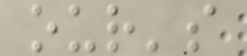our's
